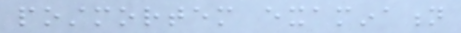postmortem examination
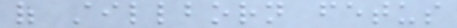of stillborn fetus
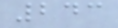243
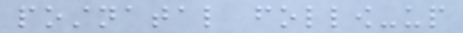postnatal follow-up
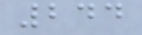244
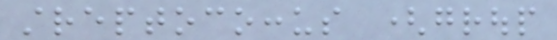streptococcus (group
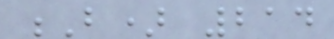B) 214
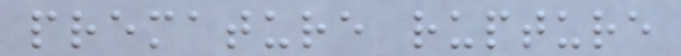premature rupture
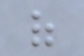of
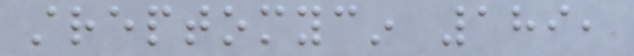streptomycin 189,
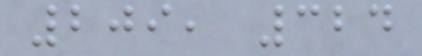209, 324
